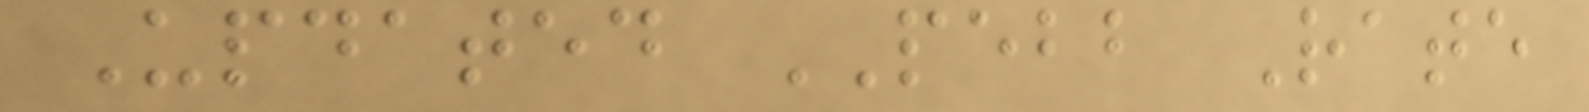Updated PEBB Rate
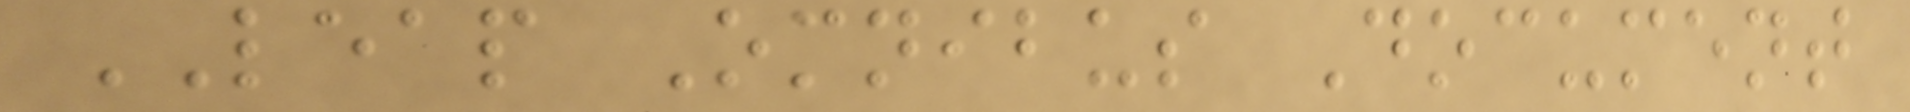LEAP Omnibus Document
